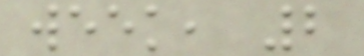week, 2
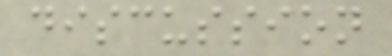discussion
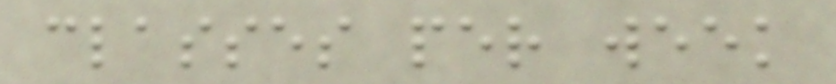classes per week
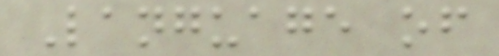Language of
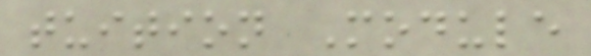tuition Module
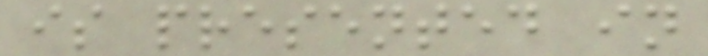is presented in
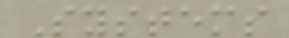Systems
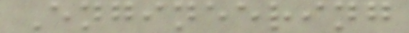Engineering
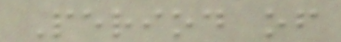Period of
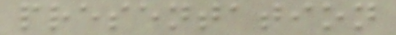presentation
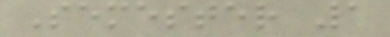Semester 1
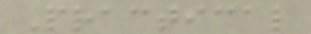Practical
